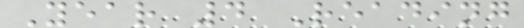Year 4 Reading
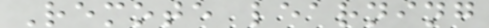Remote learning
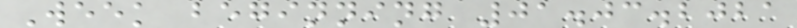Week beginning 01.03.2021
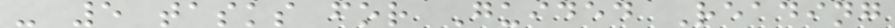- 5 tasks for Guided Reading
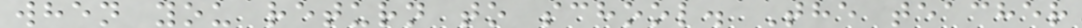when you return to school. The teacher
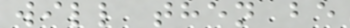will then be
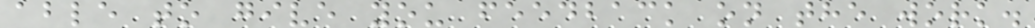able to give you feedback on the work.
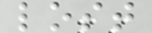lost
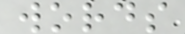words
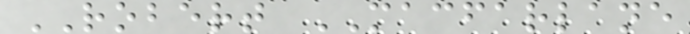ROBERT MACFARLANE
